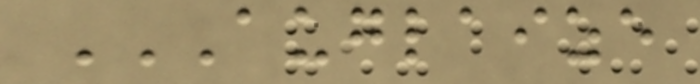AUGLAIZE
